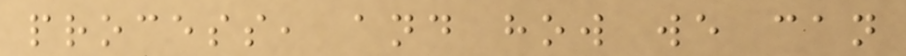process, and how we can
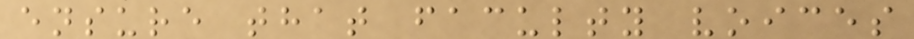ensure that faculty voices
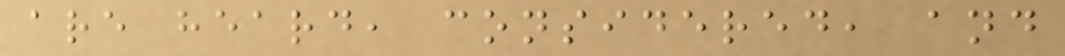are heard, considered, and
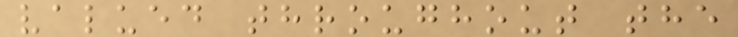valued throughout the
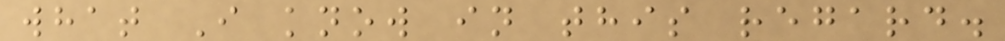what I know in this regard.
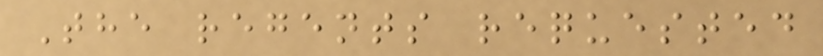The regents requested
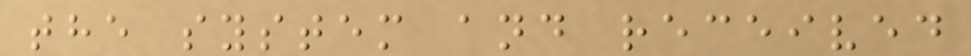the system and received
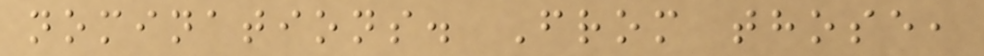nominations. From those,
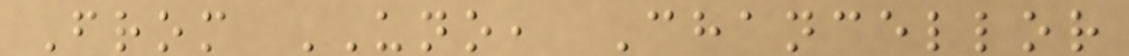From UNO, Chancellor
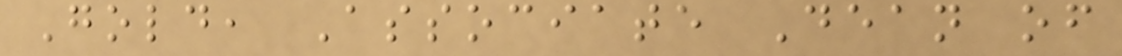Gold, Associate Dean of
